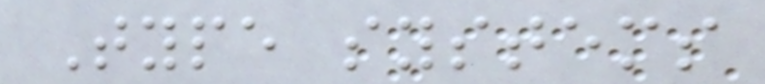Type systems
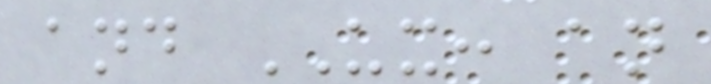and UX: an
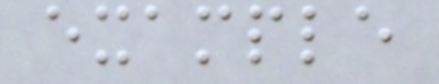example
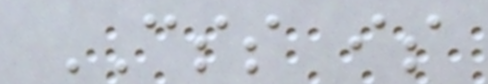CSS is
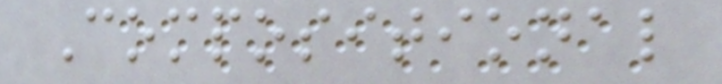Compositional
